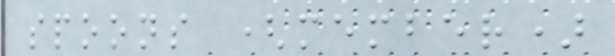spoons (member)
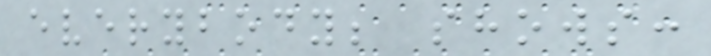everybody; shows:
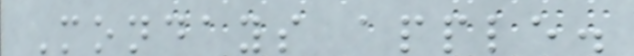Mondays apple.
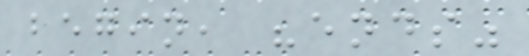begin, "ends"
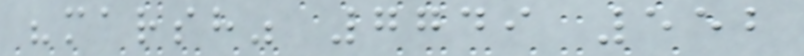"marsh" 7749 552
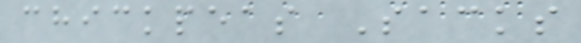chickpeas Sacks
